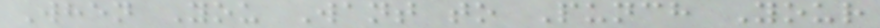When You Want to Punch Your
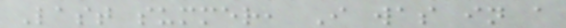Last summer, I was in a
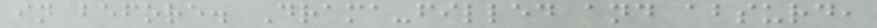in before. Drama-filled and absurd,
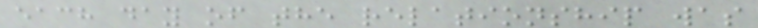each day of the relationship was
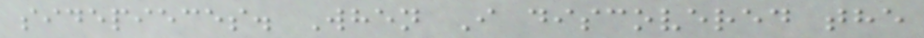sidepieces. When I discovered the
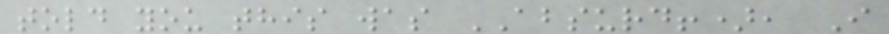told you this was ABSURD!), I
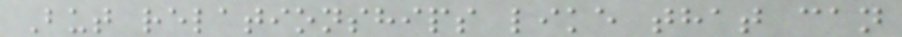But relationships like that can
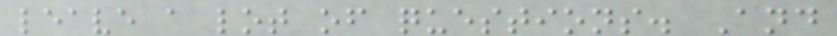leave a lot of questions. And
